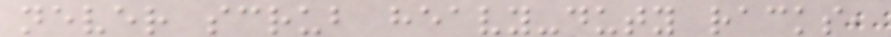never scrub heavy-duty racks,
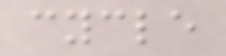cycle
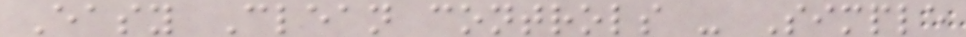Easy Clean controls - Simple
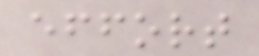effort
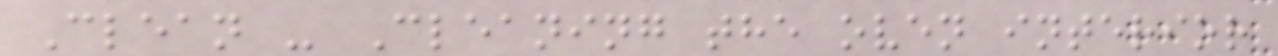Clean - Cleaning the oven interior
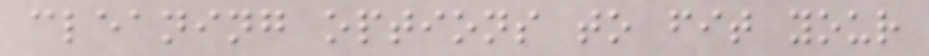cleaning options to fit your
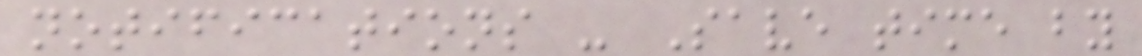notifications - Save time by
